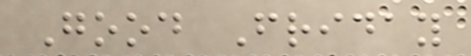Good Friday
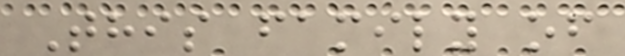This family of
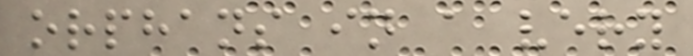orphans in a very
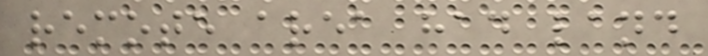remote area had land
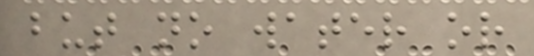but no water or
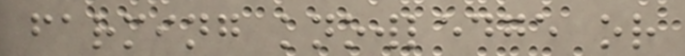farming knowledge or
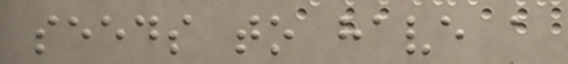seeds to have a
